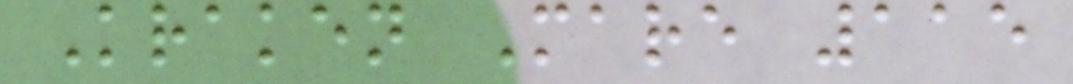Kraken Mare 115
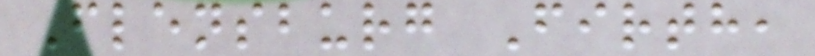Flensburg Firth,
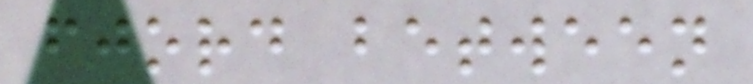fjord between
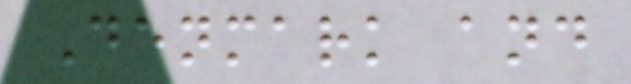Denmark and
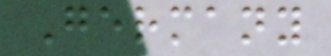Germany
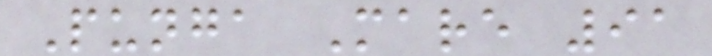Punga Mare 91
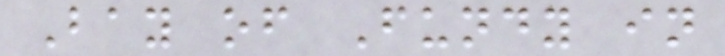Bay of Fundy in
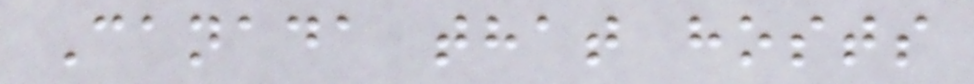Canada that hosts
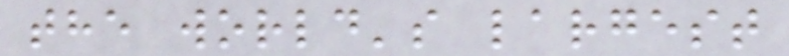the world's largest
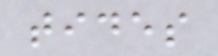tides
